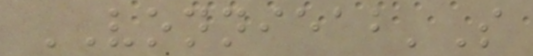VONNIEAB'S
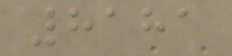8181
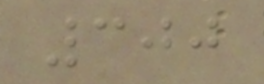300
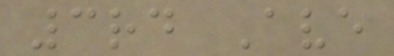3rd Ave
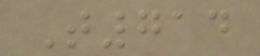T714
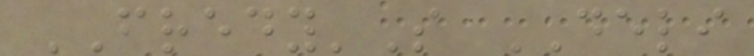FREDY'S DELI
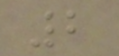2
